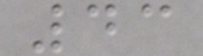43
